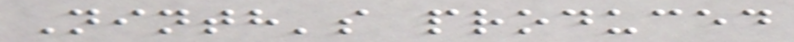Ninth's produced
